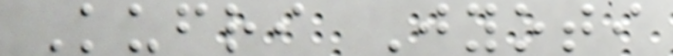Kufri Jyoti
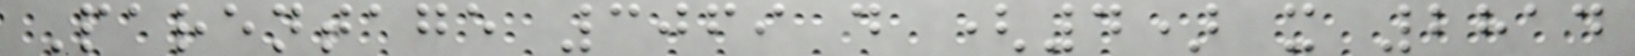Parentage 3069 d (4) x 2814
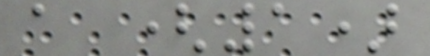a (1)
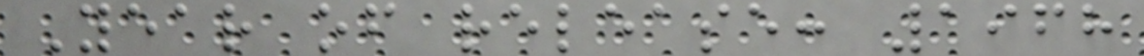Year of release: 1968
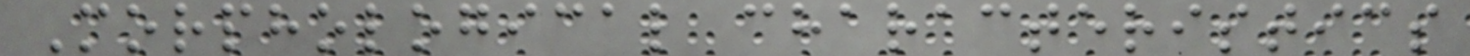Morphological characteristics
